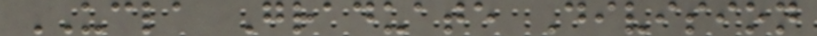UCLA Graduate Division
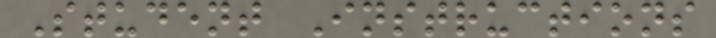Student Instructions
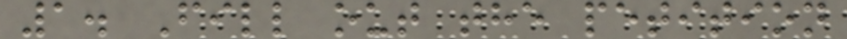1. Fill out the petition
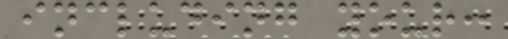including your:
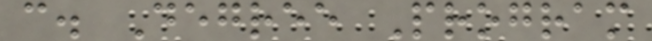c. Degree Program
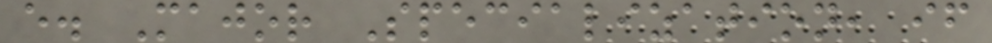e. Major Specialization, if
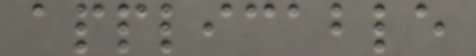applicable
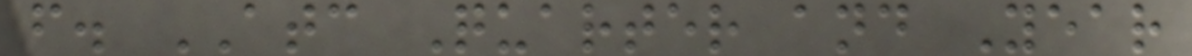f. ATC Quarter and Year
